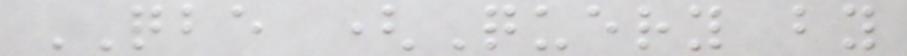QBE (Query by
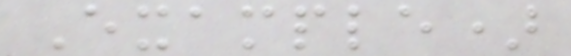Example)
